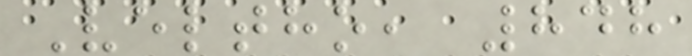Veltho, 848
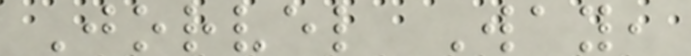Jorvel Way,
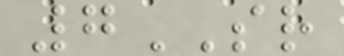7SR
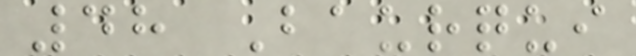48 Baurqui
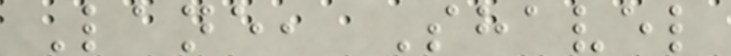Lane, Shavel
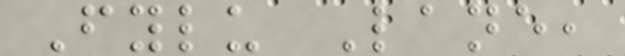Fylu Lane,
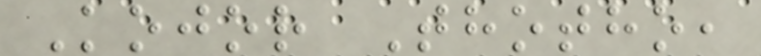Kojor Thotho,
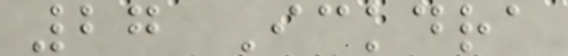27 Ickdra
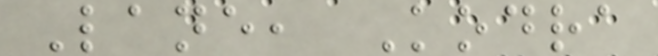Lane, Kodra
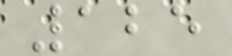125
